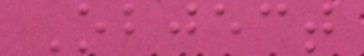Object
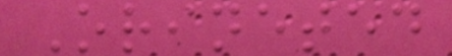Orineted
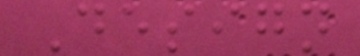Design
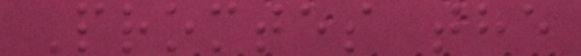Promtes the
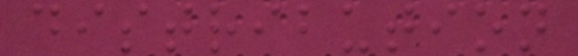distribution
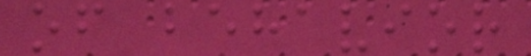of behavior
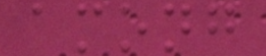among
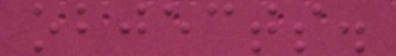objects.
